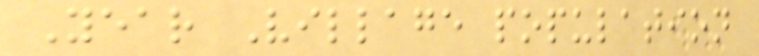Year Village population
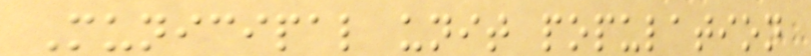Municipal unit population
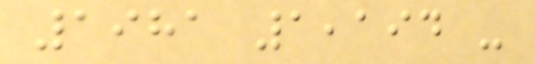1981 1,194 -
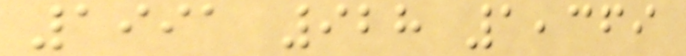1991 928 1,369
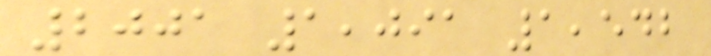2001 1,091 1,542
